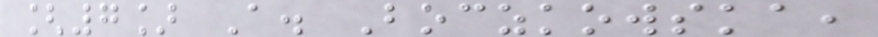[7] A. Boczkowska,
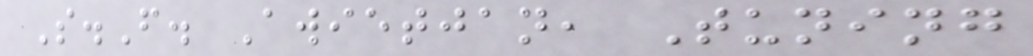S.F. Awietjan, Tuning
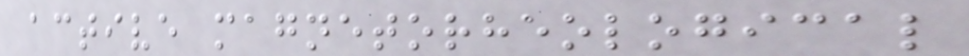active magnetorheological
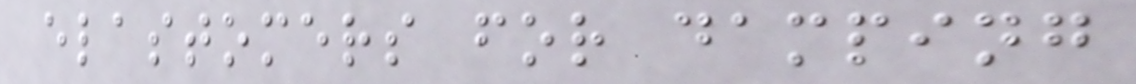elastomers for damping
